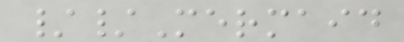//Mermaid
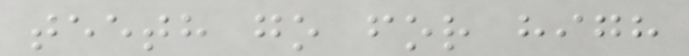teeth go for high
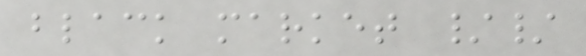black market //
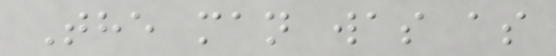The man was as
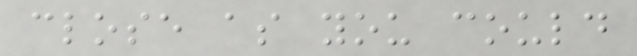close as you could
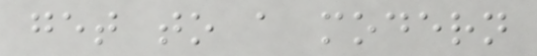get to a modern
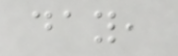day,
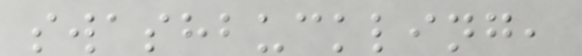swashbuckling,
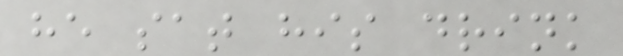he sat his drink
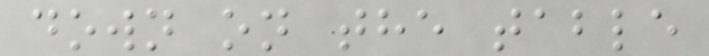down on the table
